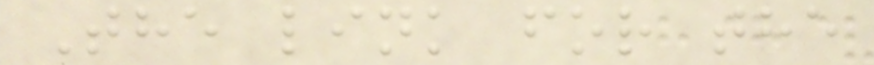The link for the
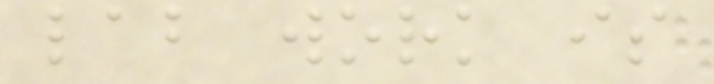lab work is
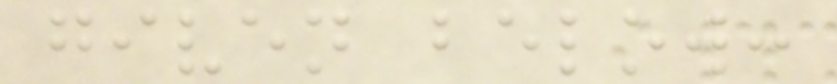given below:
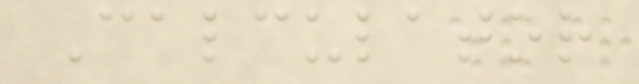Calculator
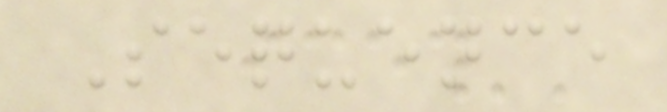Sequence
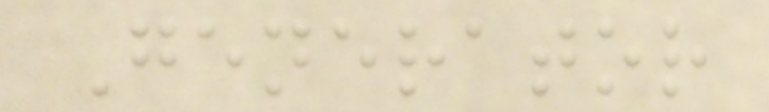Generator
